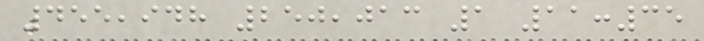455,948 250,013 1 11:35
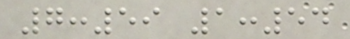7:59 1:54
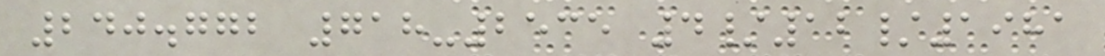240.772 718-2535 4/12/1981
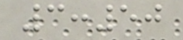3:50
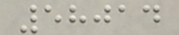58014
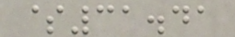$31.41
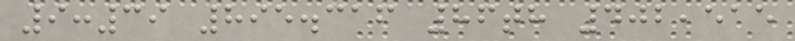9:39 895.316 86th 402,515
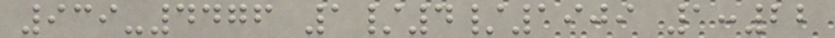939-4476 1/4/1909 1:22
